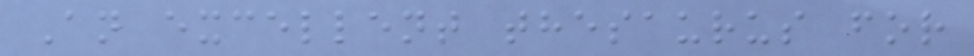An excellent thesaurus for
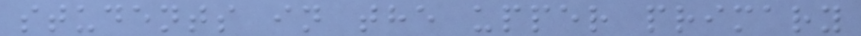students in the upper primary
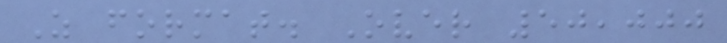Z format. Over 50,000
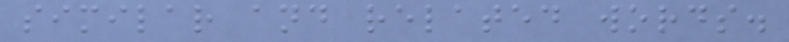similar and related words.
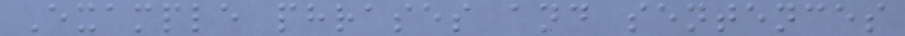Example phrases and sentences
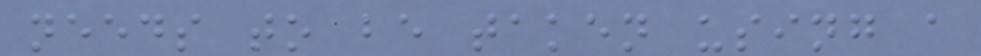needs to be taken using a
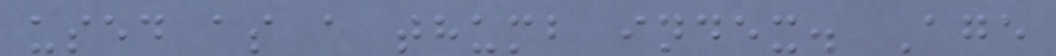used as a thumb index. Age
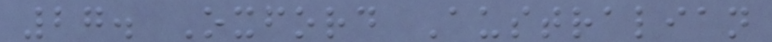27. Oxford Australian
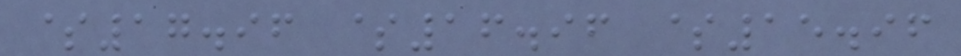$17.96 $16.96 $15.96
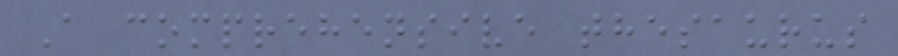A comprehensive thesaurus
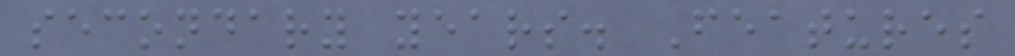secondary years. Features
